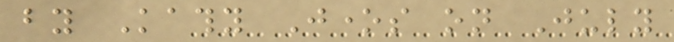by Kathy Jones on July
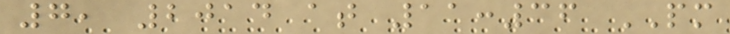7, 2014 at 11:36 PM
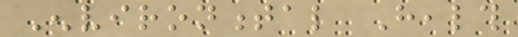Environmental Health
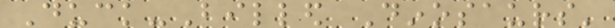Duck-Billed Dinosaurs'
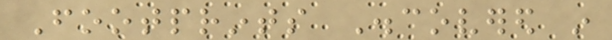Footprints Discovered in
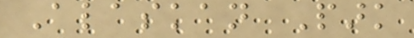Alaskan Park
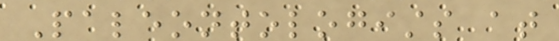Paleontologists at
